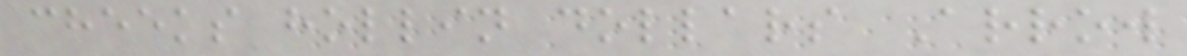cheeks hollin dollars Arrow
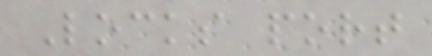Locks port
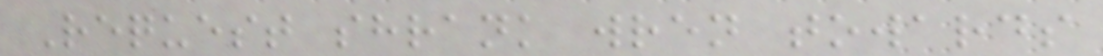Request shrank wren towards
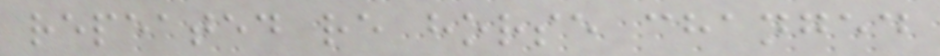repeated re horse changed
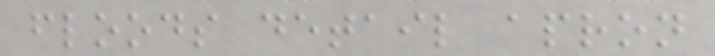floods detail apron
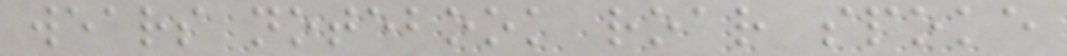wears notebook roar spoke
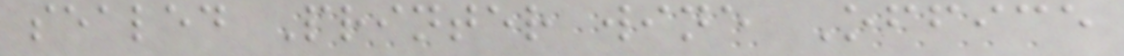sealed Printer wine Office
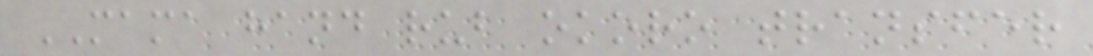MAMA hand rub okoro transfer
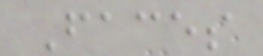Faces
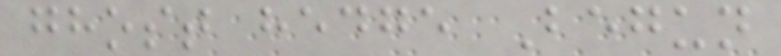ghost hedge Begun
